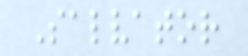Salvator
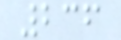236
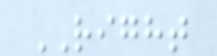RIGHT
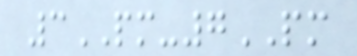3PM-7PM
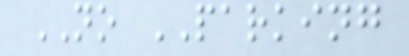NO PARKING
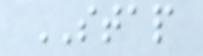STAP
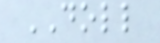DOLL
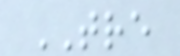TRE
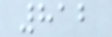812
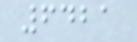6421
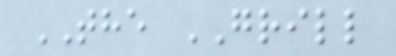THE GRILL
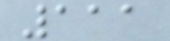111
